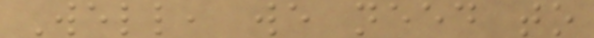Well, we need to
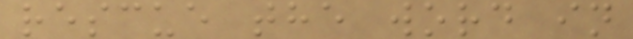rescue the word in
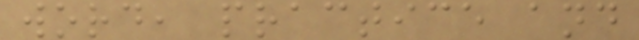word, practice and
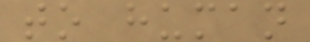to human
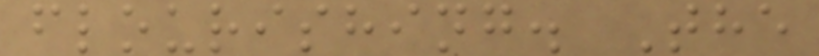flourishing. The
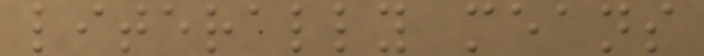literally means
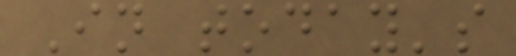In today's
